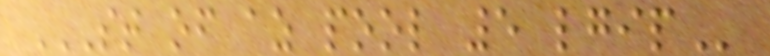ST OF AZ POOL 5 LGIP
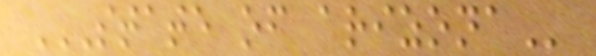STATE OF ARIZONA
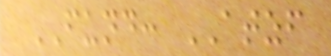FUND: ATZF
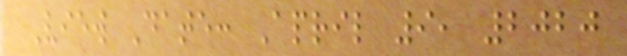View Date: April 9, 2020
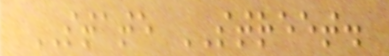STATE STREET.
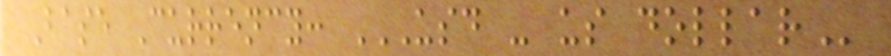Base Currency: USD - US DOLLAR
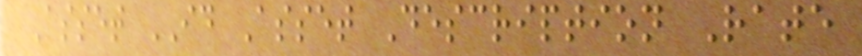Asset ID Asset Description Rate
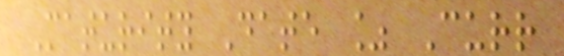Maturity Date % Curr
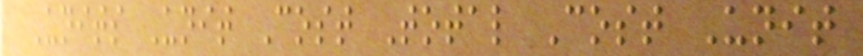Units Unit Cost Total Cost Unit
